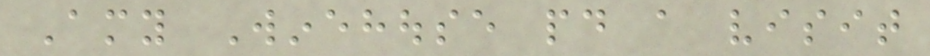Amy Winehouse paid a visit
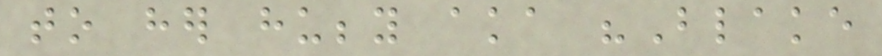to her hubby aka "Blake
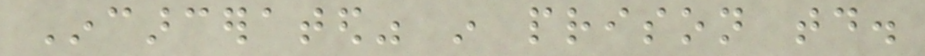Incarcerated" in prison today.
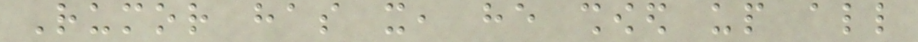Rumor has it, he showed up all
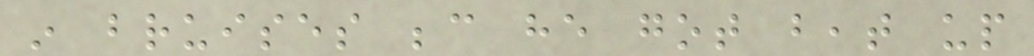in bruises because he got beat up
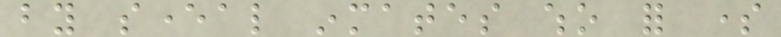by several inmates who for some
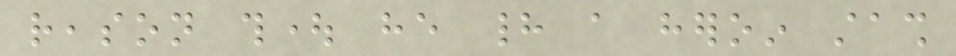reason thought he had a heroin stash
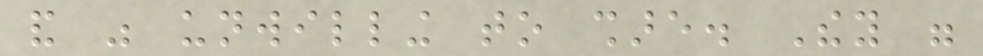and was unwilling to share. They were
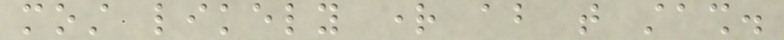most likely right about that stash.
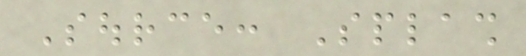Source: Splash
